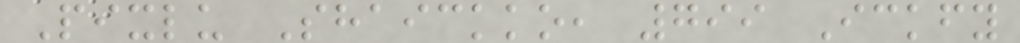Pixlu Shaickko, 799 Ickfy
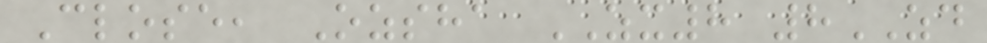Close, Ozsha ZX8 8ZD
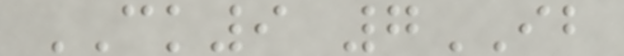CK9 7IB
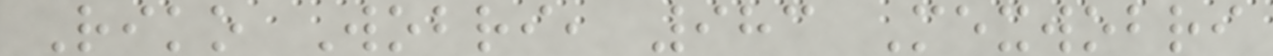Riko Wobri, 983 Mexwobri
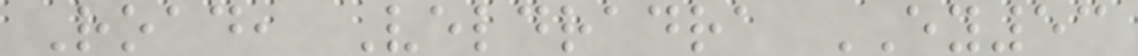Road, Veldradra EY53
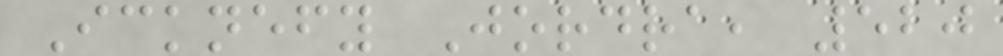Icknefy Jordra, 520
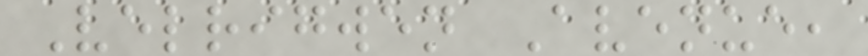Velrigwen Avenue,
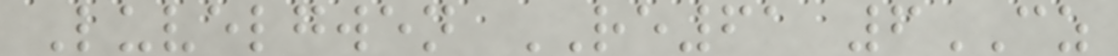Luvelgwen RE61 6CZ
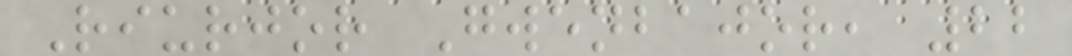Riurjor Gwenbajor, 22
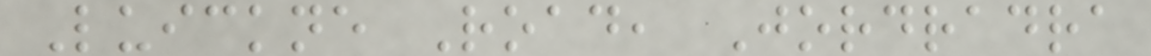Luickne Road, Jordradra
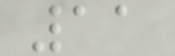11
